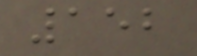152
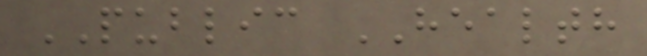PUBLIC HEALTH
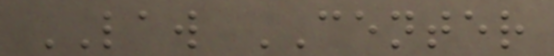LAW CENTER
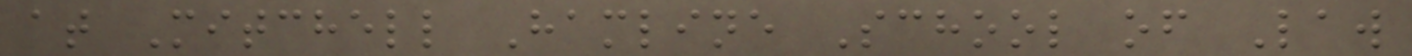at Mitchell Hamline School of Law
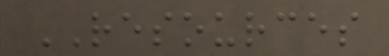RESOURCES
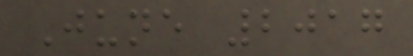June 2017
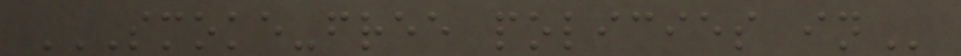SMOKE-FREE POLICIES IN
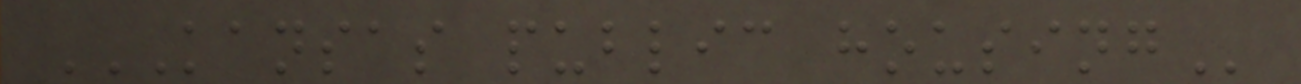KANSAS PUBLIC HOUSING
